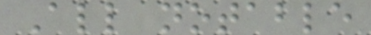All notable
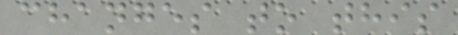changes to this
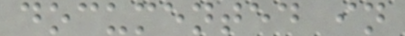documented in
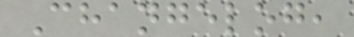Changelog,
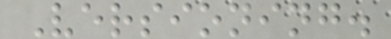Versioning.
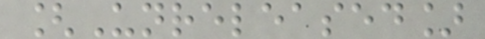[Unreleased]
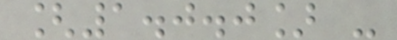[1.0.0] -
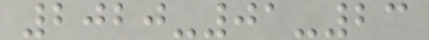2020-01-23
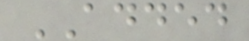ADDED
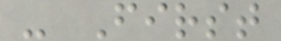- First
